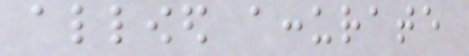allowed accurate
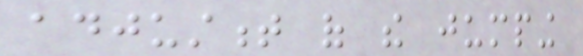adjustment of the jumping
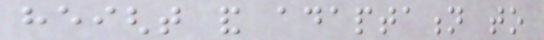height and adaptation to
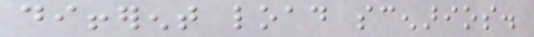different load scenarios.
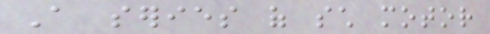A series of such motor
